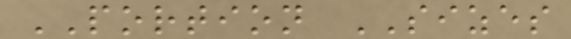PORTION SIZES
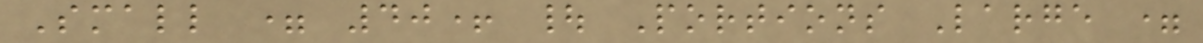Small = 40+ | Portions Large =
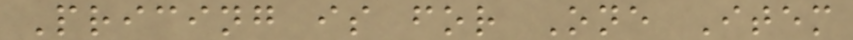Pricing is for One Item
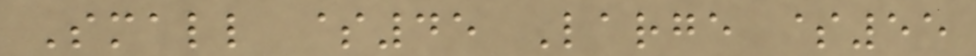Small $45 Large $55
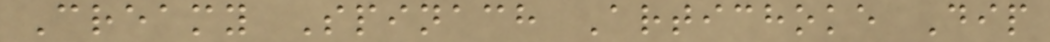Creamy Spinach Artichoke Dip
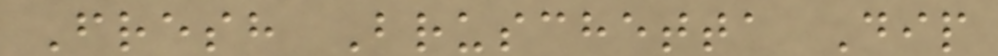Fresh Bruschetta Dip
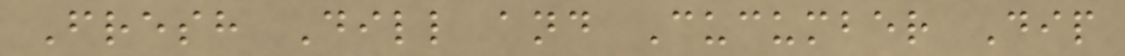Fresh Dill and Cucumber Dip
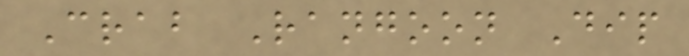Crab Rangoon Dip
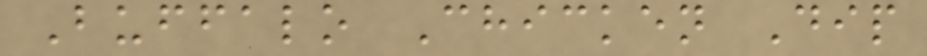Buffalo Chicken Dip
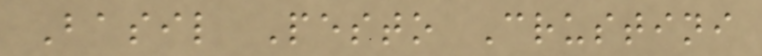Basil Pesto Crustini
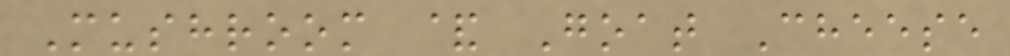Mushroom & Goat Cheese
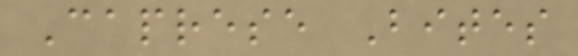Caprese Bites
